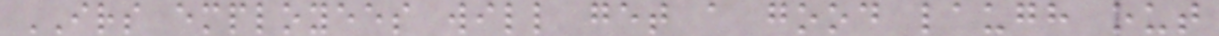IRS employees will get a good laugh out
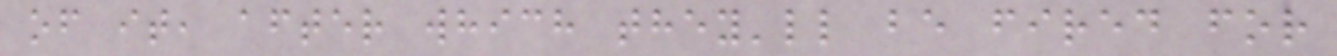of it, after which they'll be fired for
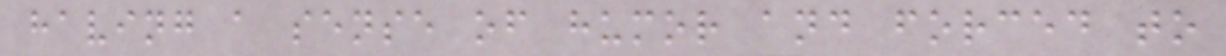having a sense of humor and forced to
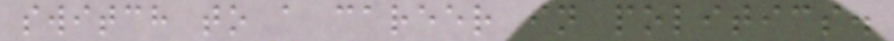switch to a career in politics.
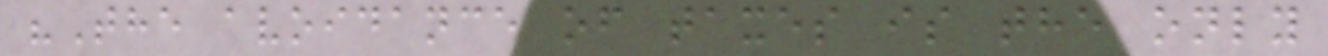"The avoidance of taxes is the only
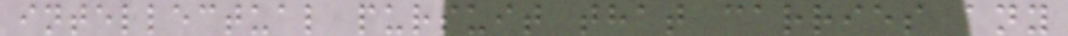intellectual pursuit that carries any
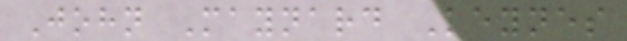John Maynard Keynes
